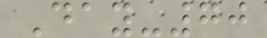Day-70
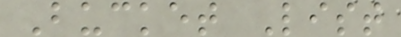Bucket List
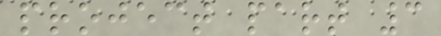project part 3
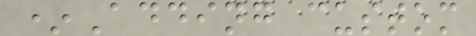*Adding custom
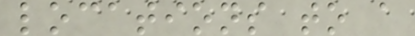locations to a
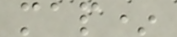map*
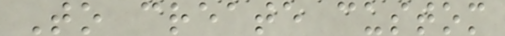To create custom
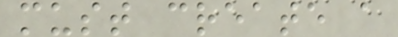must create a
